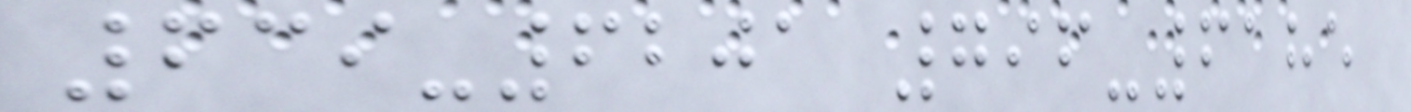639-6201 796-6185
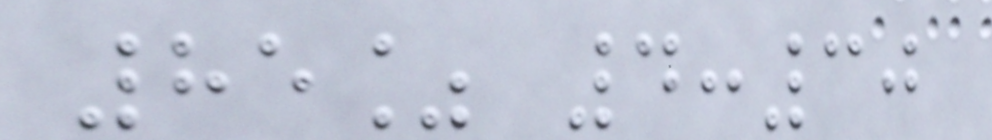85% 4:30
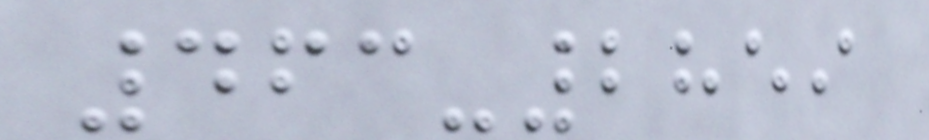463-2859
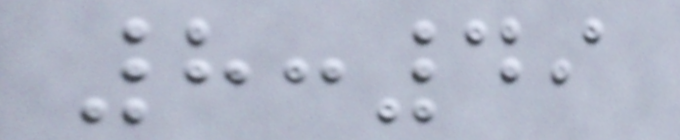8:49
